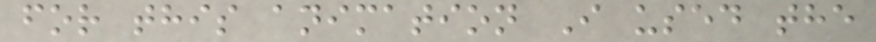for this animation I used the
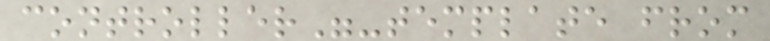controller"-template from
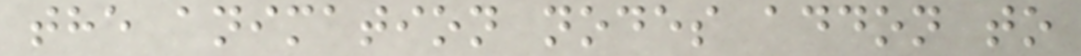the animation nodes addon to
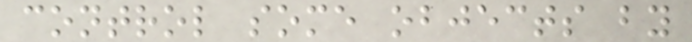control some objects by
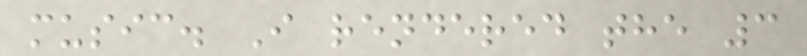music. I rendered the 3
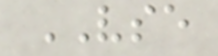VSE
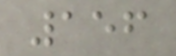156
